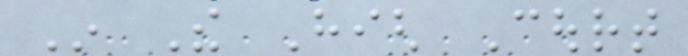In The High Court
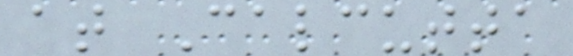at Calcutta
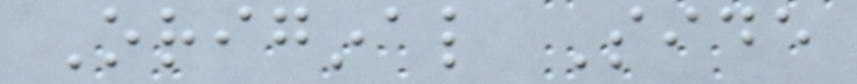Original Side
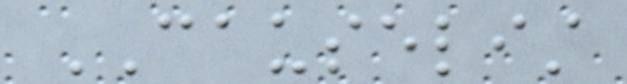CAUSELIST
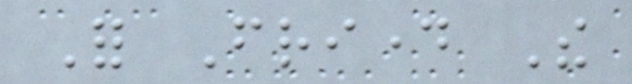For Friday The
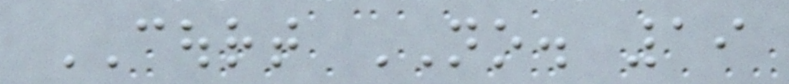COURT NO. 19
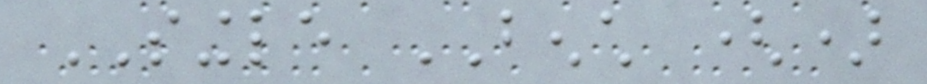SINGLE BENCH ()
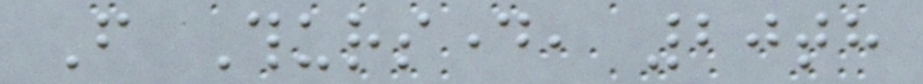From Thursday, 20th
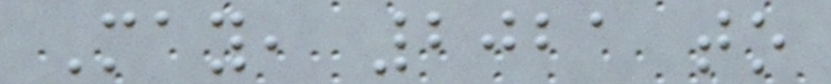May, 2021 to
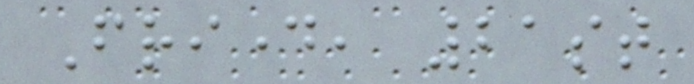Friday, 21st
